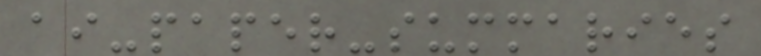ai-paper-summaries
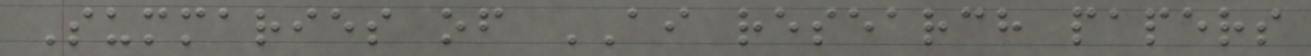Summaries of AI research papers
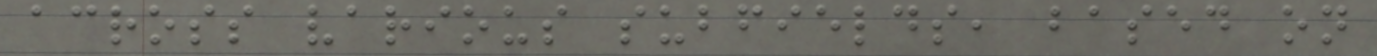across various subfields, based on
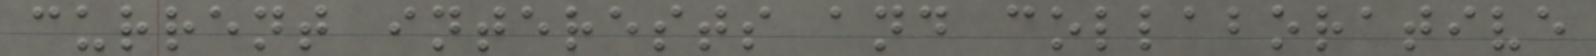current interests and collaborative
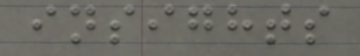insights
